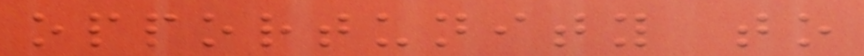opportunity to
